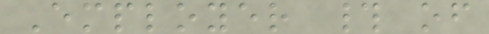Employer # of
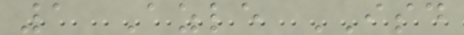1 Azle ISD
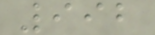992
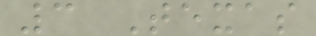3 Texas
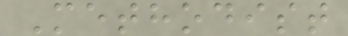Methodist
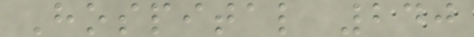Hospital 240
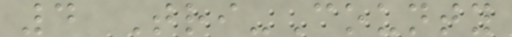4 Tri-County
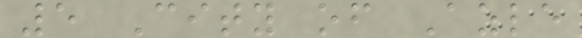5 City of Azle
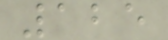125
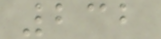232
